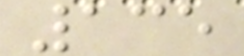135
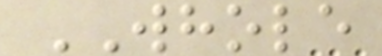WHOLE
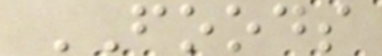FOODS
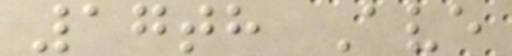17th Ave
